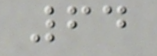64
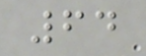64
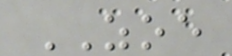ZOE
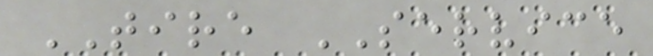TIRE SERVICE
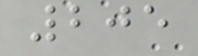205
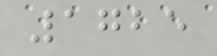1725
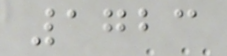1723
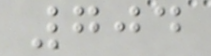704
